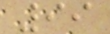99
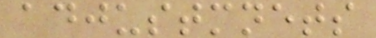adjustmnets
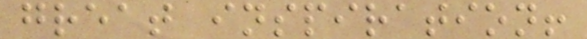great inspiration!
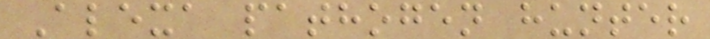Alexa pathogen hunter
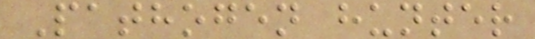Pathogen hunter
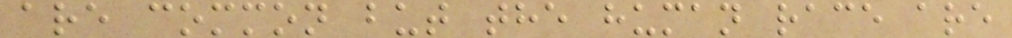are common but the human race are
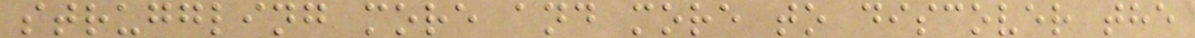struggling more and more to discover the
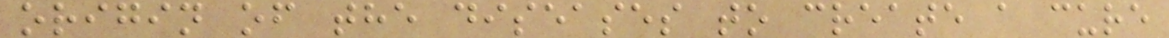origin of the diseases to create a cure
